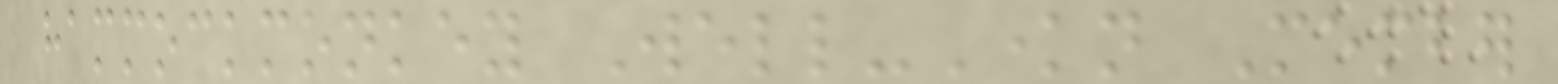hammockmonkey Well-Known Member
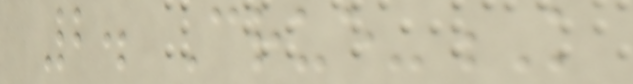2. Crue-K
